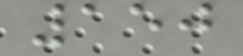150
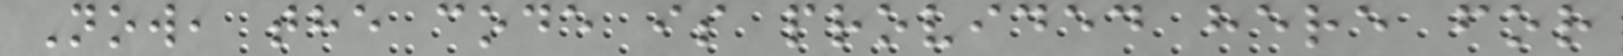Now, the code is provided here for
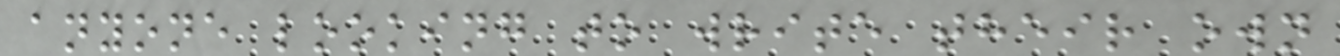anyone looking to write their own
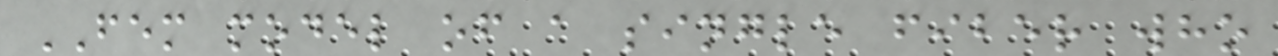FEM model of a single fiber who
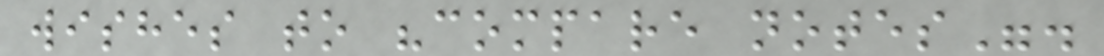wishes to "compare notes".
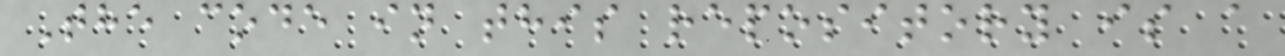The code in this repository is a
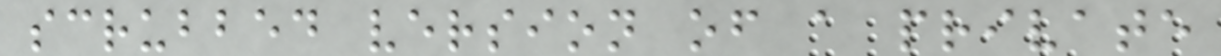scrubbed version of a private
